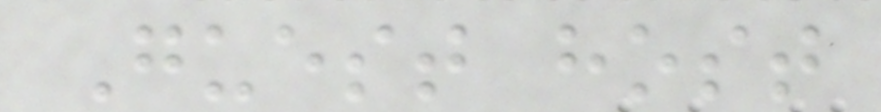Guest host
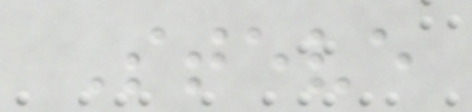Steve
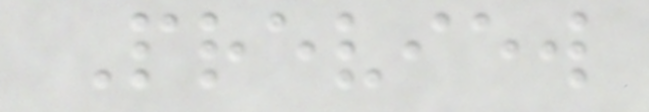Preview
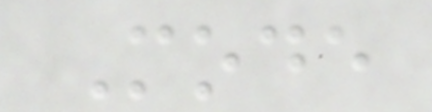Mode
